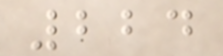224
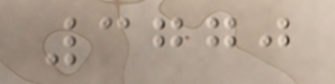3770
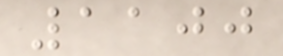1100
